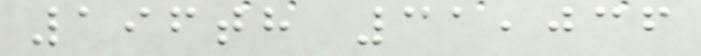196th 31,036
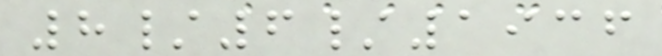8/6/1936
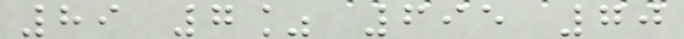89 7% 695 70
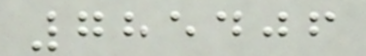785406
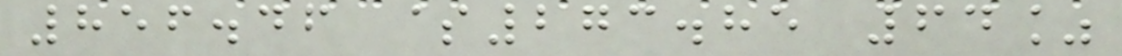856.46 $273.85 64%
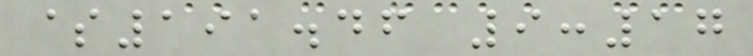$191.46 9:17
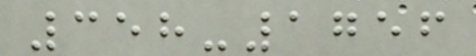358-1756
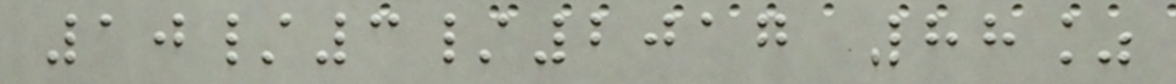10/3/2017 88%
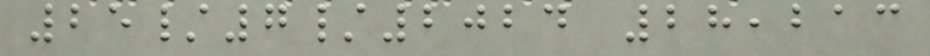25/7/2024 28,213
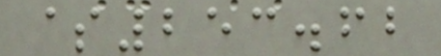$253.62
